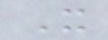It
